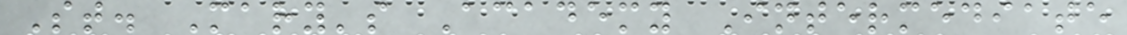St. Mary's Academy Intermediate
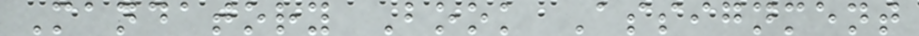Mandatory Book Assignment
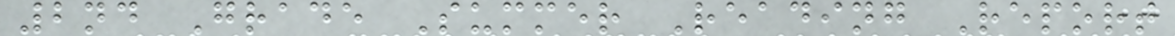2nd Grade Summer Reading Report
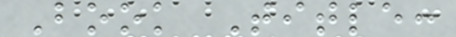Book Title:
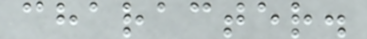character.
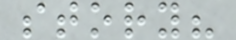story?
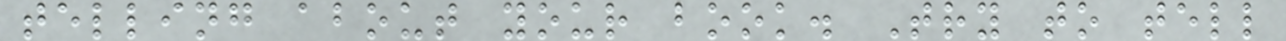telling about your book. Try to tell
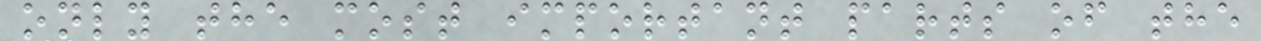only the most important parts of the
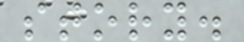story.
